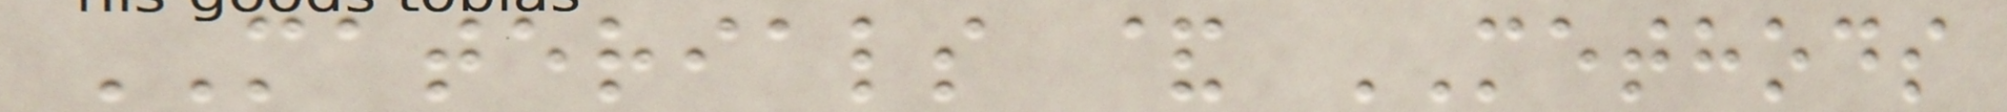MATERIALS & METHODS
